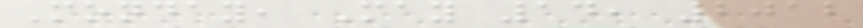Monday, May 14, 2012
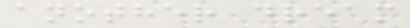another dream
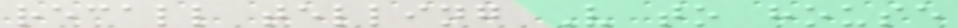recall telling V to house
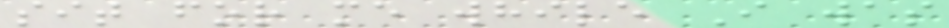sit for me while I was
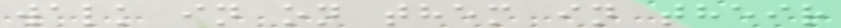walk in on them in their
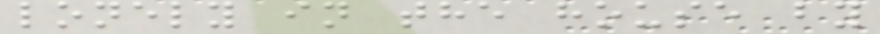lonely in the house by
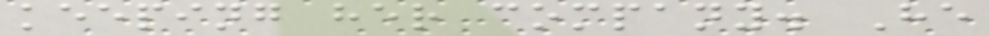keeping her company. He
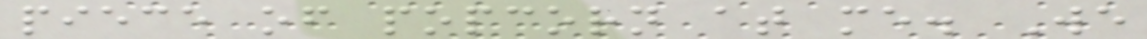piece of popcorn at me. We
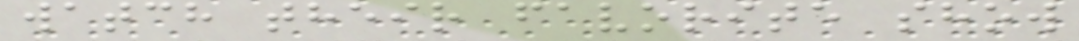watch their favorite show
